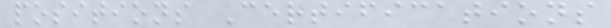positions Certifications
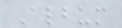Album
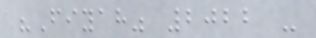"Fiyah" 2022 -
